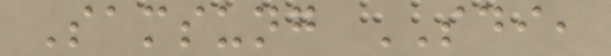Samsung SDI,
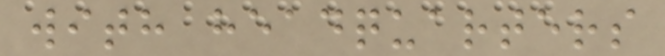with headquarters
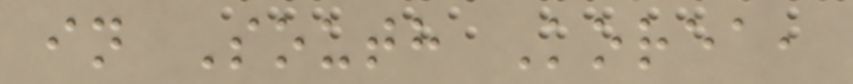in South Korea,
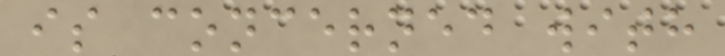is concerned with
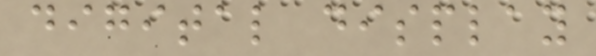digital display
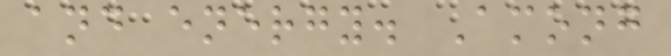and energy. Among
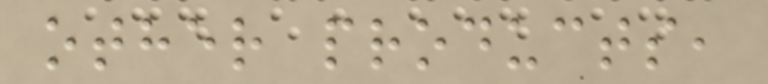other products,
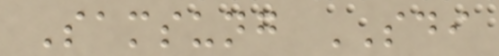Samsung SDI
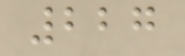227
